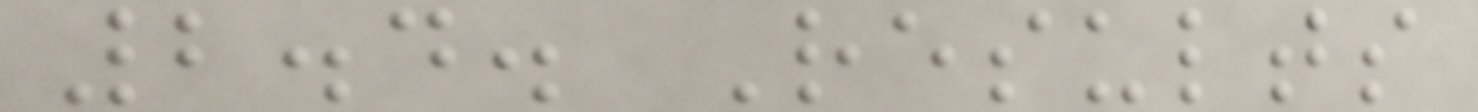2.4. Results
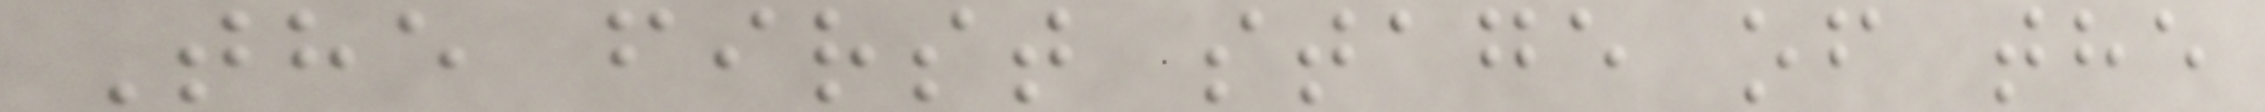The first stage of the
